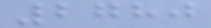2780
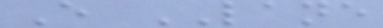E LANE
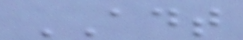ADT
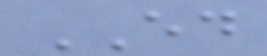ED
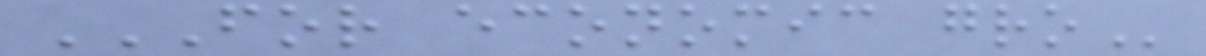FOR ECONOMIC GRO
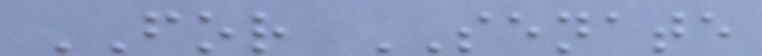FOR SENATE
